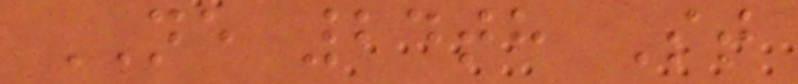NE 24th St
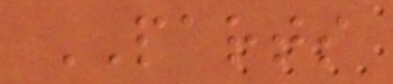PARTS
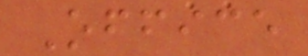Office
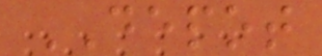DEPOT
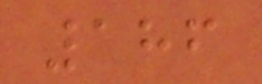186
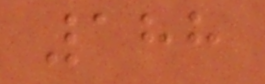188
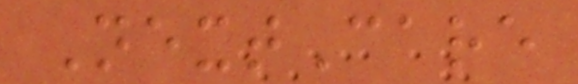NextCare
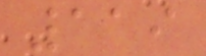119
